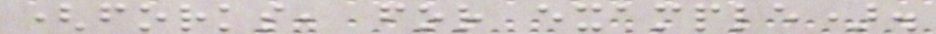(forks, for example).
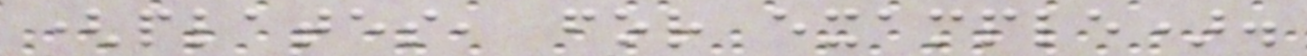(plates, for example).
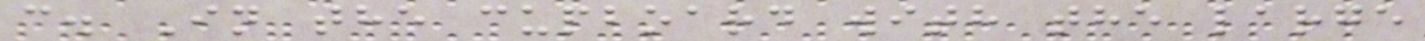c. In the cupboard with the large
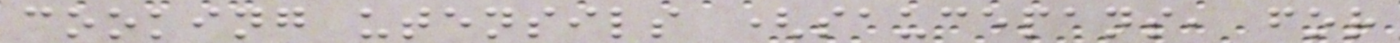cooking utensils (saucepans, for
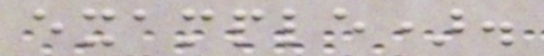example).
